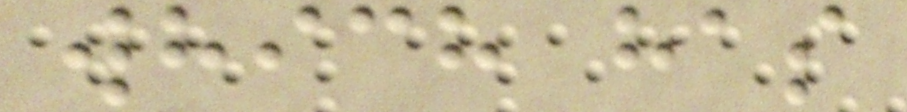which has
